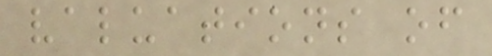valuations of
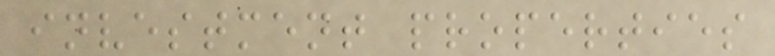investment properties
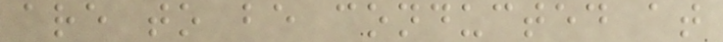are to be conducted at
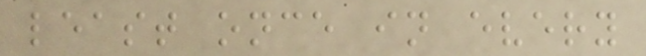least once in every
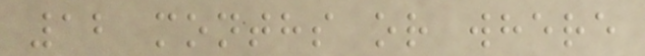12 months or where
